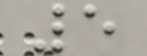5
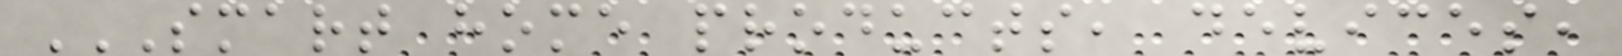SMART HOME PRODUCTS, DEVICES,
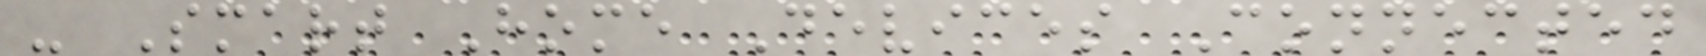- Smart Home Devices Connected
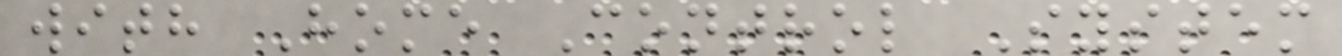with Home Control System
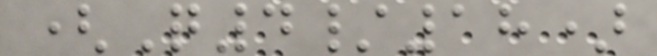(Q4/18)
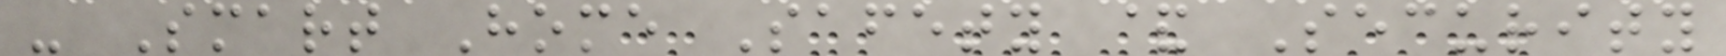- Smart Home Safety & Security
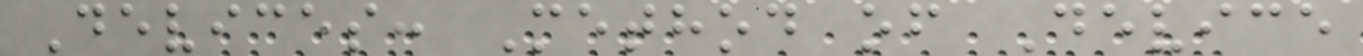Devices: Method of Device
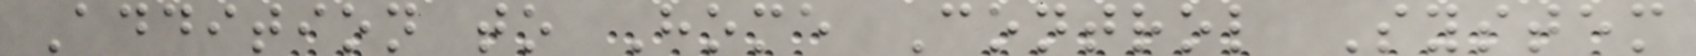Addition to Home Control System
